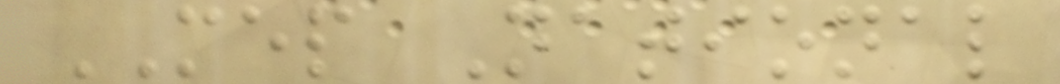MEP National
